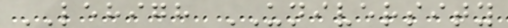LEHIGH UNIVERSITY
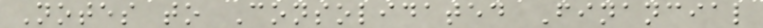Notes to Consolidated Financial
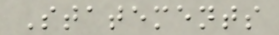Statements
